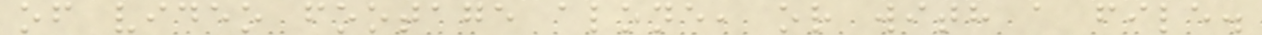of video footage alone, or with a file.
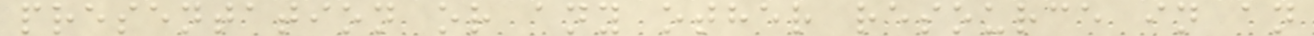presentation or any other resource in an
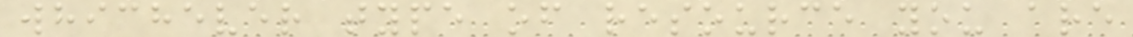whichever type of resource you are
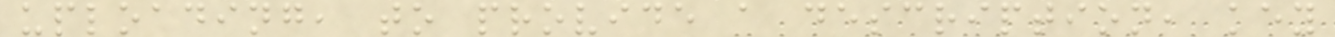uploading, to provide a description, key
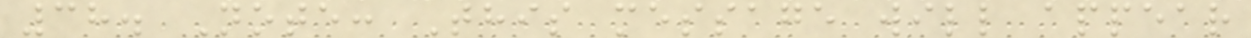38. Note: This message will appear
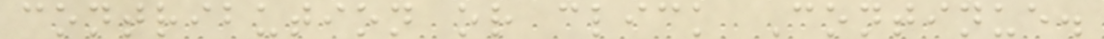contribution or click Continue.
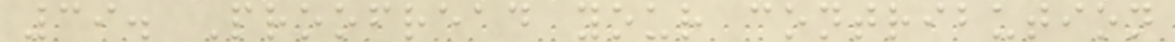39. Proofread your contribution
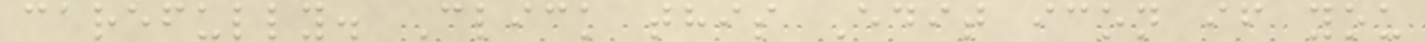carefully. Click this Edit icon if you
